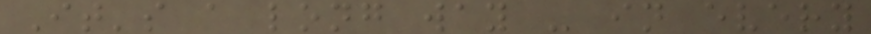It's a long way - in every
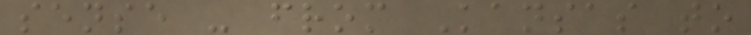sense - from Kansas to
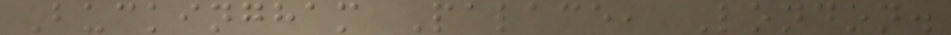Buckingham Palace, London.
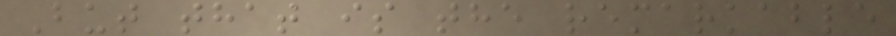But that is the remarkable
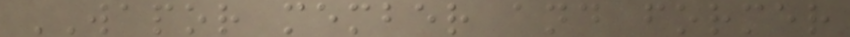WAPOR member and former
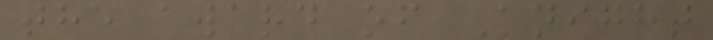the award of Knight
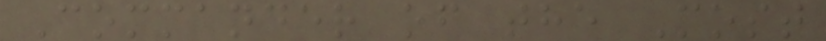Commander of the Most
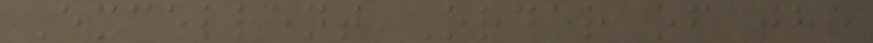Excellent Order of the
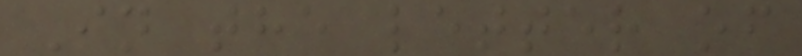In the letter of
